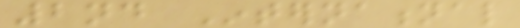2nd International
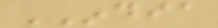INDIA
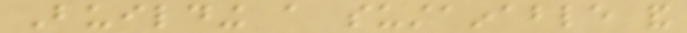Building a sustainable and
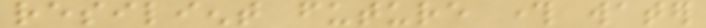resilient future through water
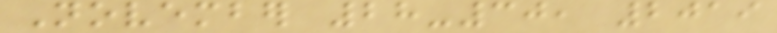November 28-30, 2019
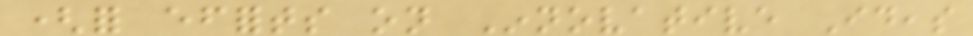(for efforts on Innovative Ideas
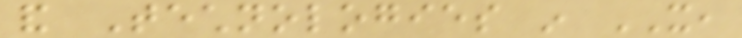and Technologies in IT,
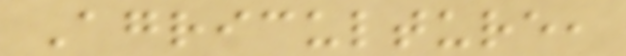Agriculture,
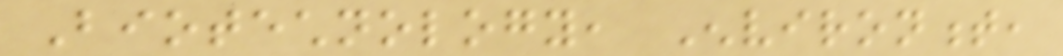Biotechnology, Environment,
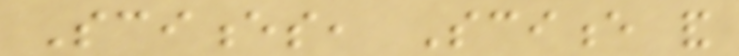Sciences, Science and
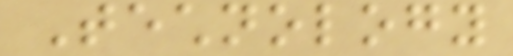Technology
